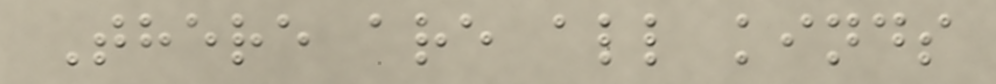There are all kinds
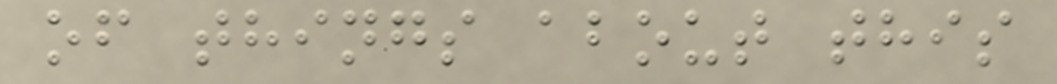of things about this
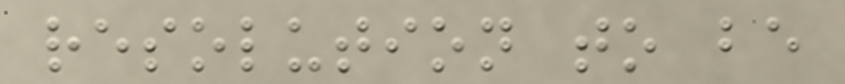resolution to be
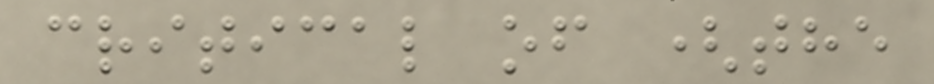critical of (the
